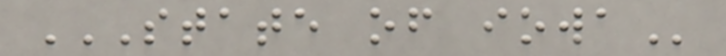STATE OF IOWA
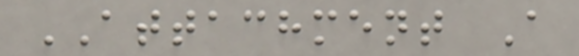ATTACHMENT A
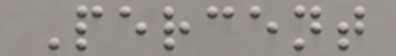Percent
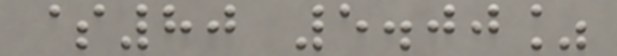$80 5.00%
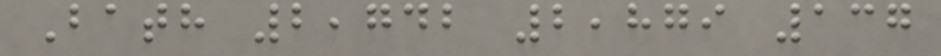Bath 2,742 2,879 137
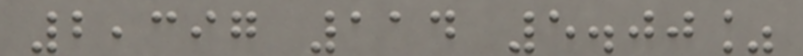2,397 114 5.00%
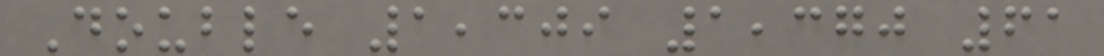Double 1,309 1,370 61
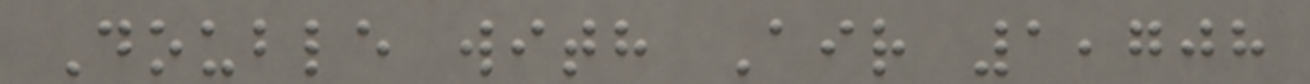Double with Air 1,708
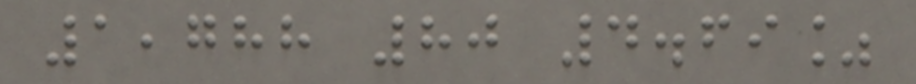1,788 80 4.69%
